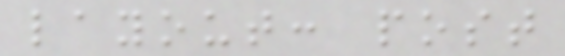layout: post
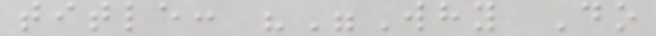title: ""Why Do
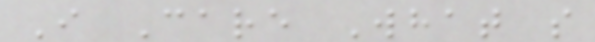I Care What s
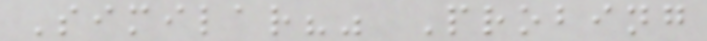Similar?" Probing
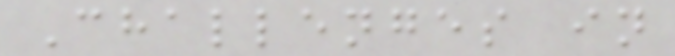Challenges in
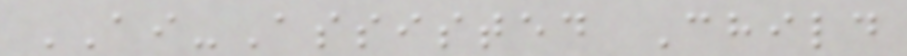AI-Assisted Child
